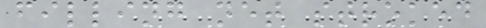filling net stroked
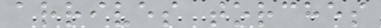arrives torches
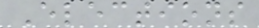Elections
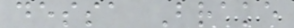dessa Brake
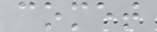comet
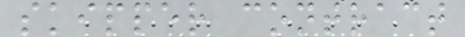skipper contract
